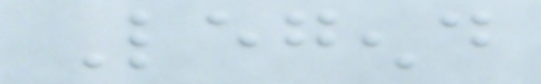Legend
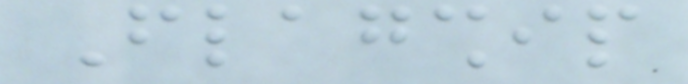Flagship
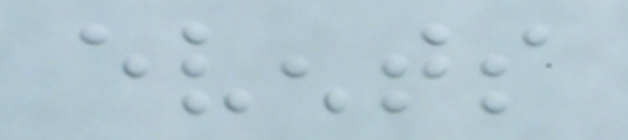events
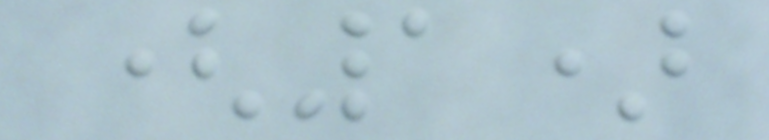(1)
